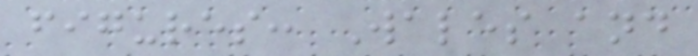figures: Wales and
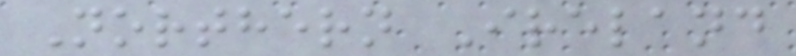Northern Ireland
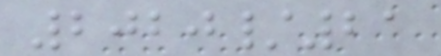2020/21
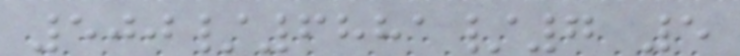500/6881/7 5
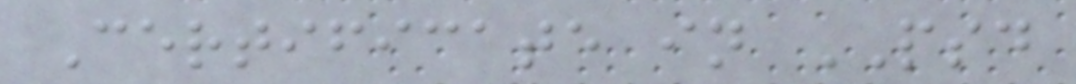Certificate in PSD
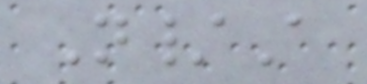N/A
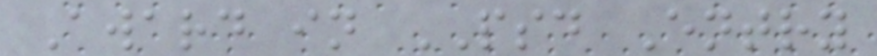Award in PSD Entry
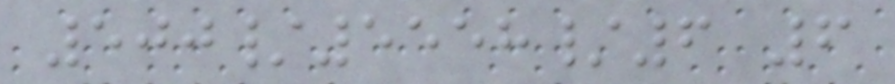500/5558/6 6
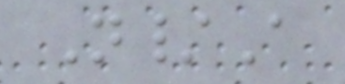N/A
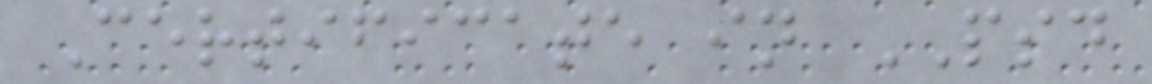Certificate in PSD
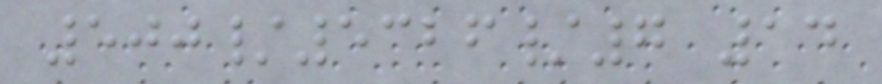500/5326/7 14
